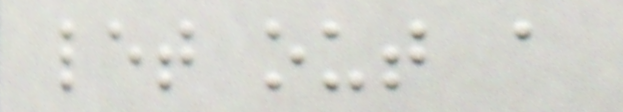let out a
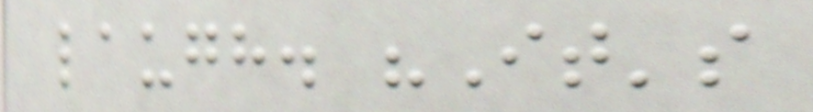laugh. "It's
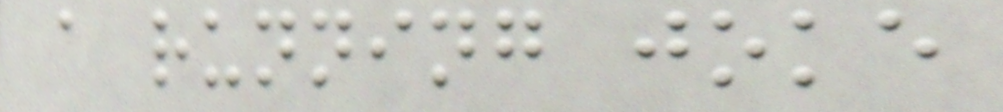a running joke
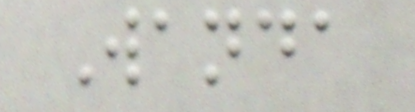Wanda
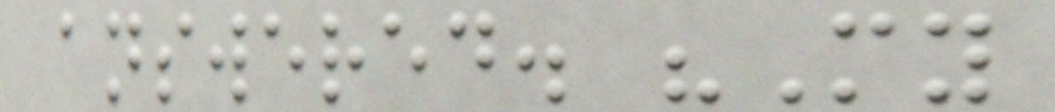answered. "My
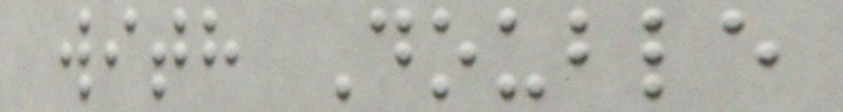with Double
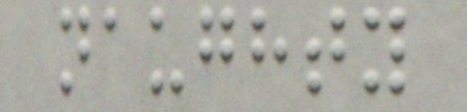naughty
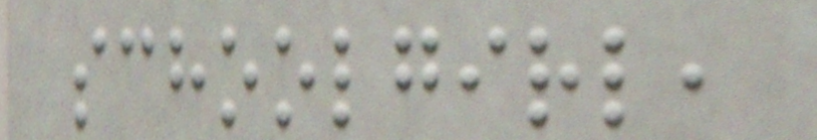schoolgirl,
